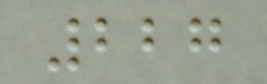227
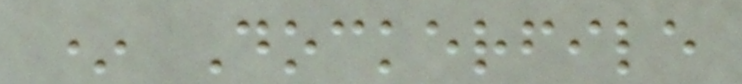* Dockerfile
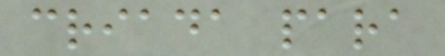criada para
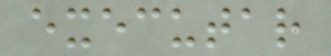executar
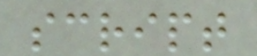script
